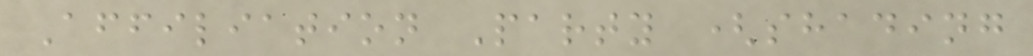Affiliation Party (shading
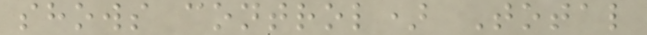shows control) Total
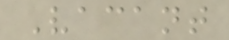Vacant
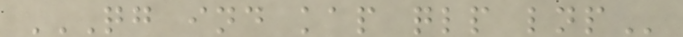QG IND KAP QLP LNP
